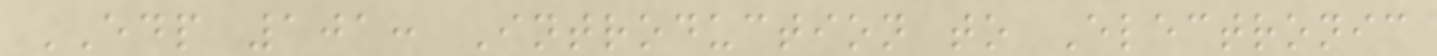EDP 101: Introduction to Electronic
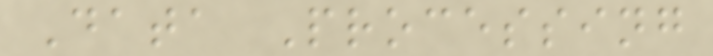Data Processing
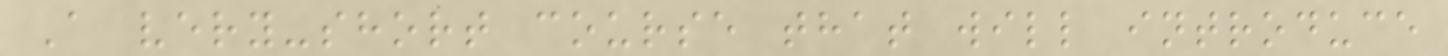A very-short course that will introduce
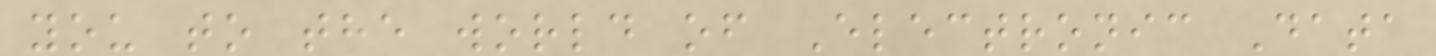you to the world of Electronic Data
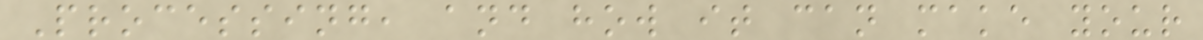Processing, and how it can make your
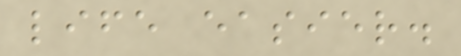life easier.
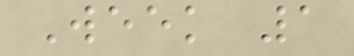Week 1
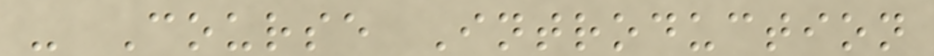- Course Introduction
